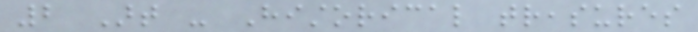2 Art - Historical treasures
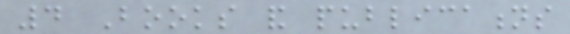4 Books and publications
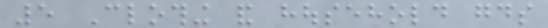5 Clothing and household goods
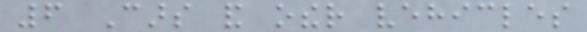6 Cars and other vehicles
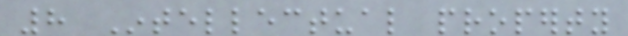8 Intellectual property
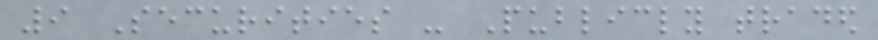9 Securities - Publicly traded
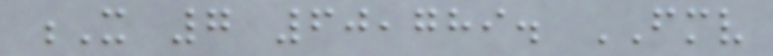X 7 60,789. FMV
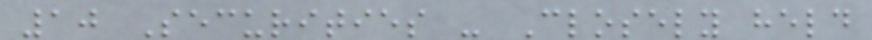10 Securities - Closely held
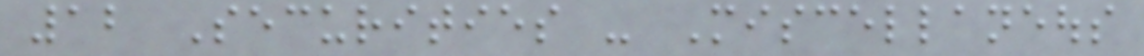12 Securities - Miscellaneous
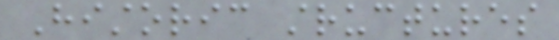Historic structures
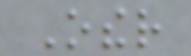Other
